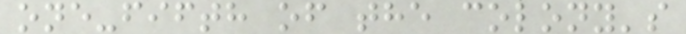one-fifth of the colony's
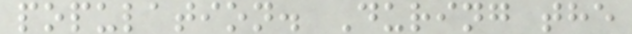population. During the
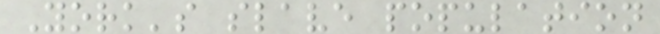York's slave population
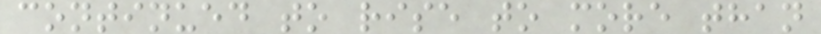continued to rise to more than
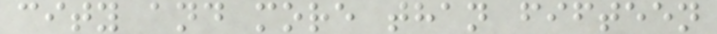city and more than fifteen
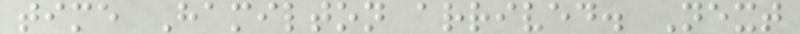time Hamilton arrived. Next
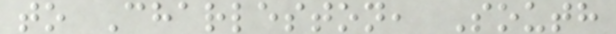to Charleston, South
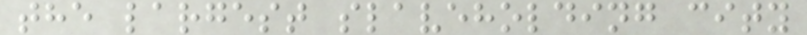the largest slaveholding city
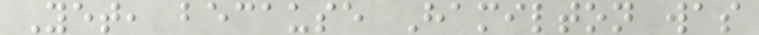Yet, because Hamilton was
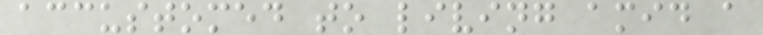accustomed to living amid a
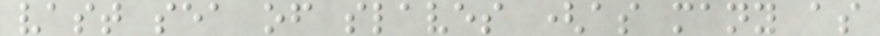vast sea of slaves (as many as
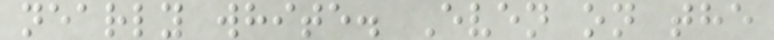nearly white. Even on the
